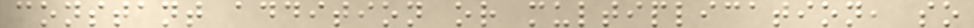constant addition or multiplication, so
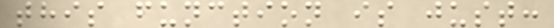this function is just:
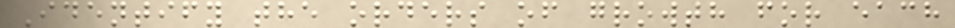Identify the orders of growth for each
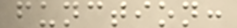function:
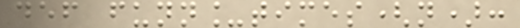def funn_times(n):
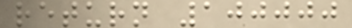return 100000
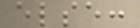else:
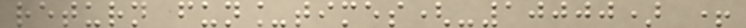return fun_times(-10000) +
